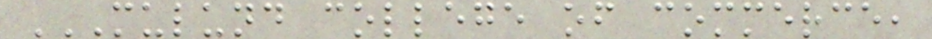MULUND COLLEGE OF COMMERCE,
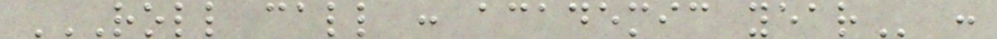ROLL CALL : ACADEMIC YEAR :
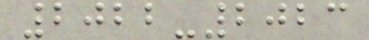2022-2023
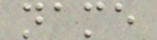name
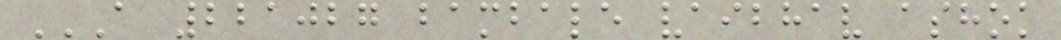A 221027 BAMBALE VAIBHAV ASHOK
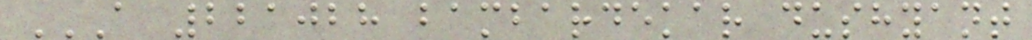A 221028 BAMBARDEKAR DUSHYANT
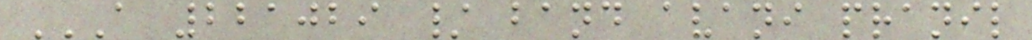A 221029 / BAND AVANI PRANIL
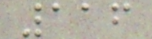116
